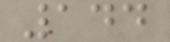144
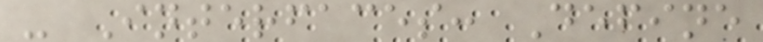- Interfaces: Define
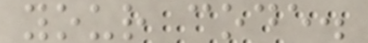your code.
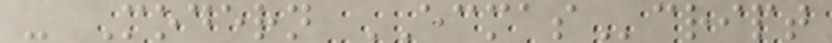- Modern ECMAScript
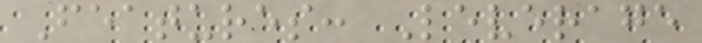Features: Leverage
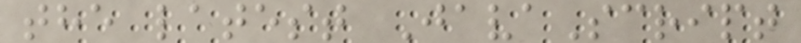the latest JavaScript
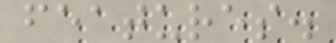features.
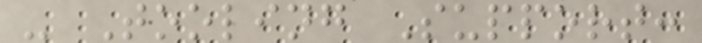- Tooling Support:
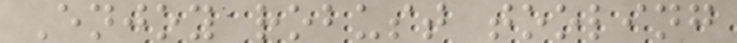Enjoy robust tooling
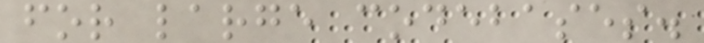for large codebases.
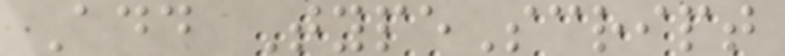Add TypeScript
